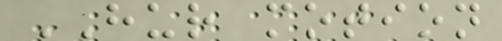HUR motion
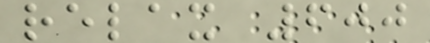relax 600
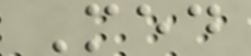Med
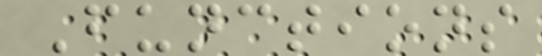Functions
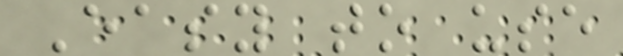Easy to use
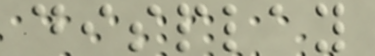display
